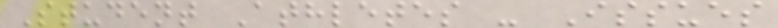Student Athletes - Issues
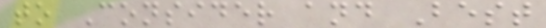to Consider and Best
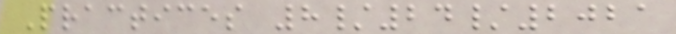Practices 8/24/2021
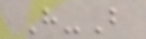H-B
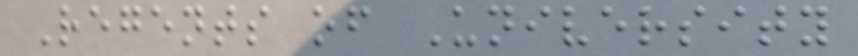Regents of University
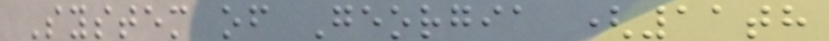System of Georgia (11th
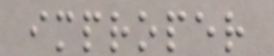improper
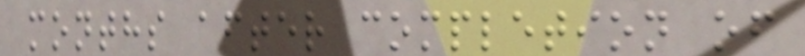months after completion of
